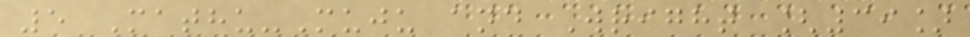5 Mathu-Muju and Wright [39]
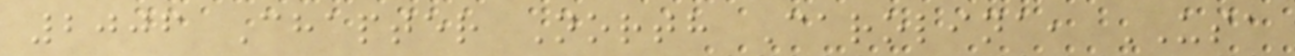2006 Chapter North Carolina, USA
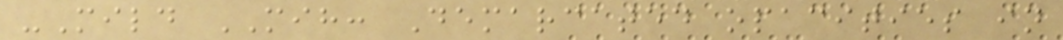-Mild MIH: Demarcated opacities in
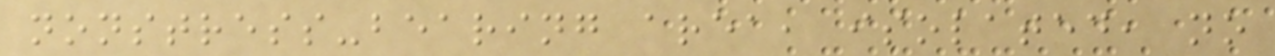nonstress-bearing area, isolated, no
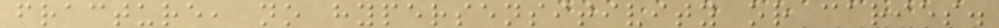fracture, no hypersensitivity or caries.
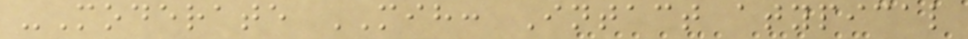-Moderate MIH: Intact atypical
